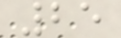25
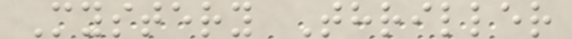Mystery Thriller
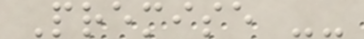Premise --
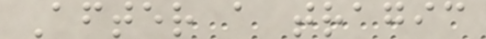After a tragic
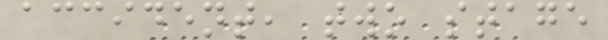accident, two stage
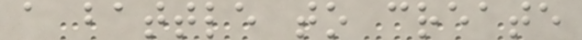a battle to create
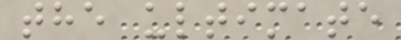the ultimate
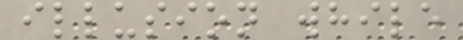illusion while
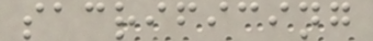sacrificing
